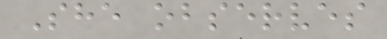She observes
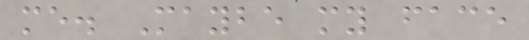me. Maybe my face
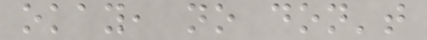okay, no don't
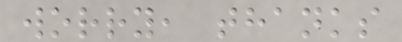worry, thanks
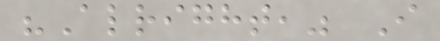"Alright," I
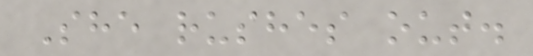She rushes out.
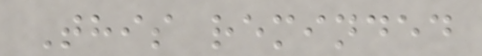This reminded
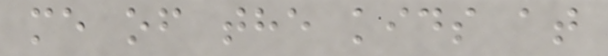me of the kids at
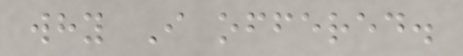why I offered.
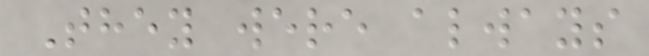They were always
